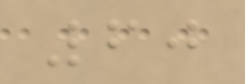60
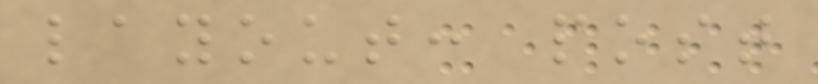layout: post
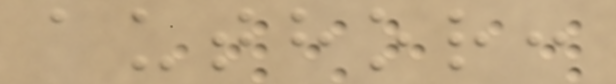author:
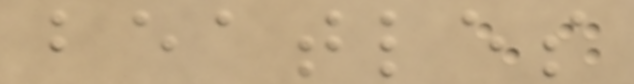beatles
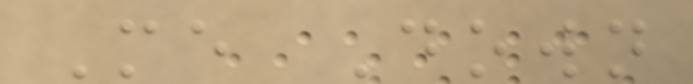Me Down
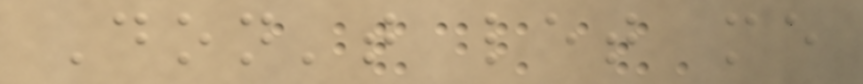Don't let me
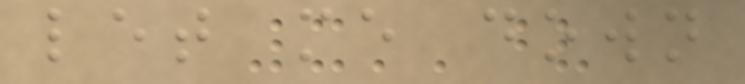let me down
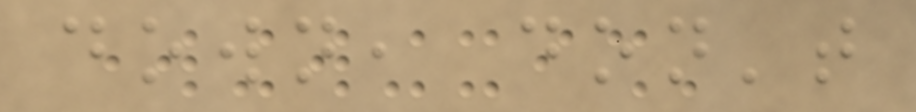down, don't
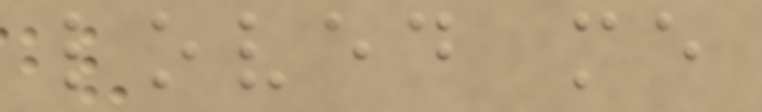loved me
